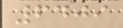6409
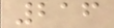216
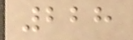228
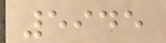5945
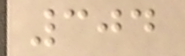304
